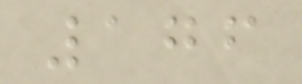176
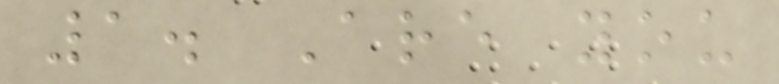1. Are you
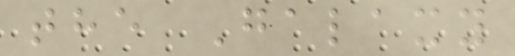the Galaxy
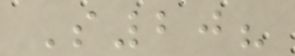S20?
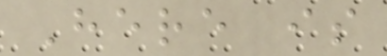Here is
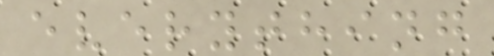everything
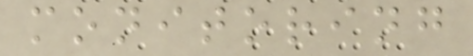monitoring
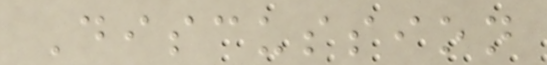Discussion
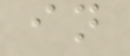in
